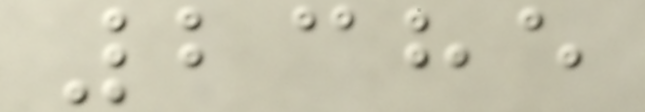2385
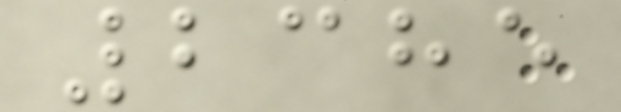2385
